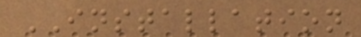INSTALLATION
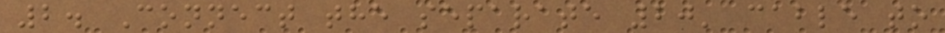2. Connect the separate 20' cable to
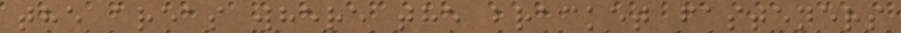the areas where the bracket fasteners
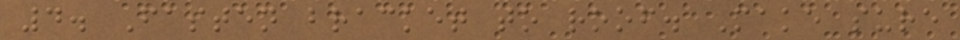4. Fasten bracket to roof. Make sure
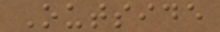Outside
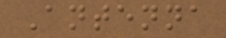Antenna
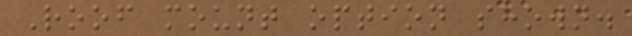Roof mount option shown.
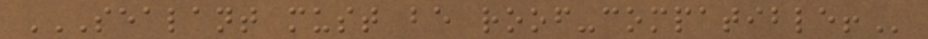SEALANT MUST BE ROOF-COMPATIBLE!
